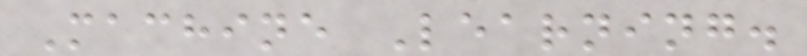Machine Learning.
